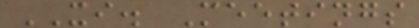XI. Meetings
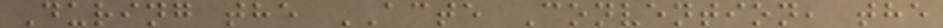During the ACTE Convention, the
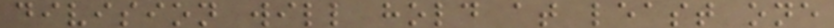division will hold at least one
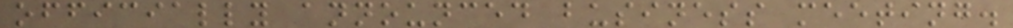officially announced business meeting.
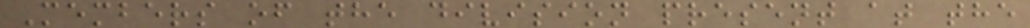Members of the division present at the
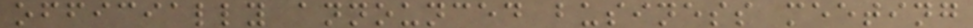officially announced business meeting
